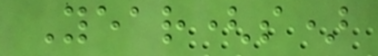Year(s)
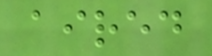aired
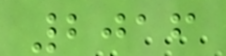2016
